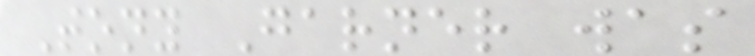Tony Garner was
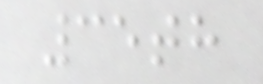35th
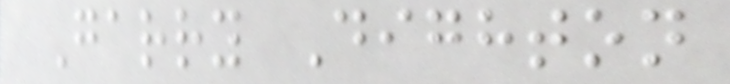Garry Dighton
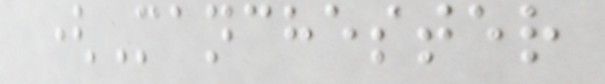(Manchester
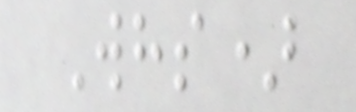Whs)
